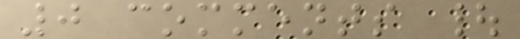0 comments |
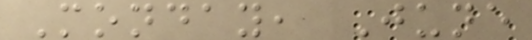Monday, June
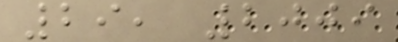29, 2009
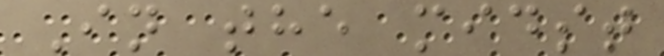In the midst
